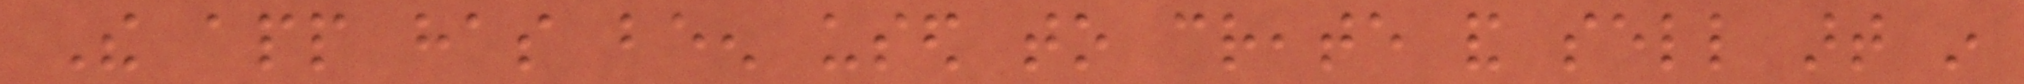The app has been used to create and sell art in
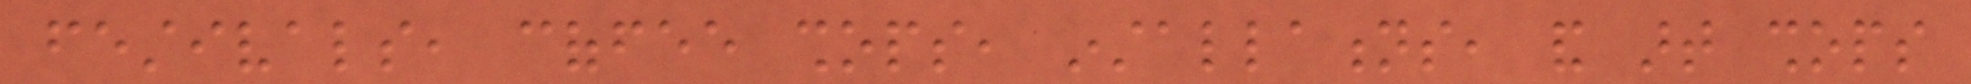festivals, coffee shops, installations, and art shops
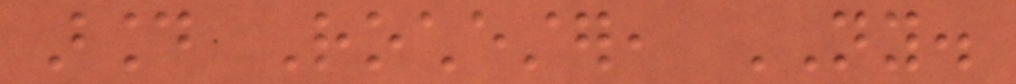around Rochester, NY.
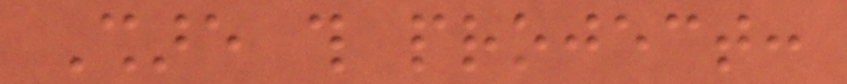Share this project:
